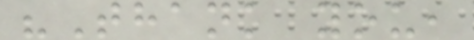"Thank you,
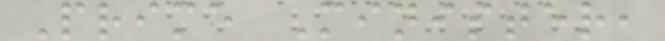Prime Minister,
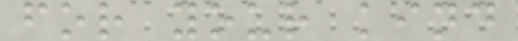for your kind
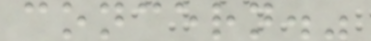concern."
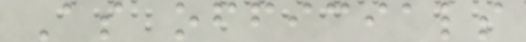As officials
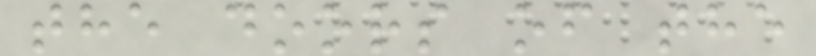the doors of the
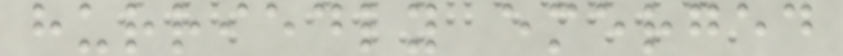hurriedly emerged
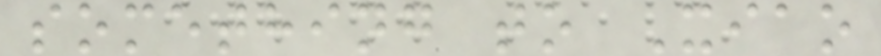something to Xiao
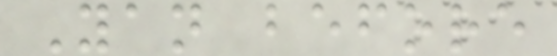Yan before
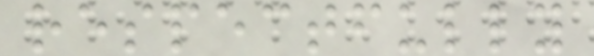respectfully
